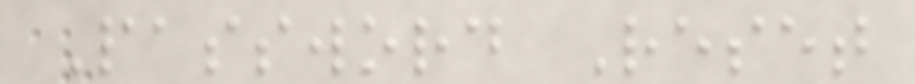Password Reset
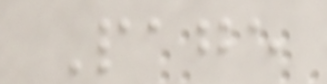Page
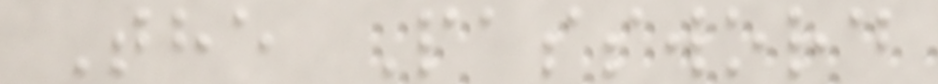The Password
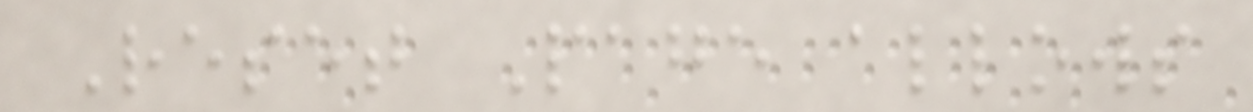Reset Page allows
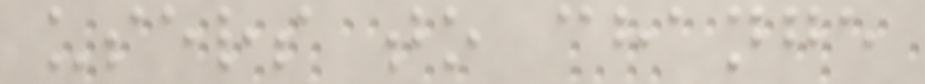users to change
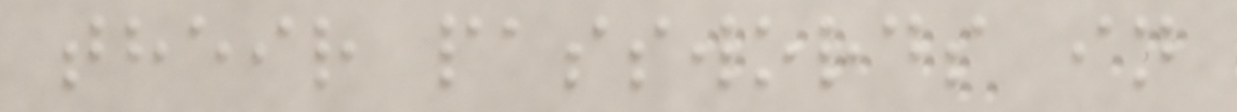their passwords in
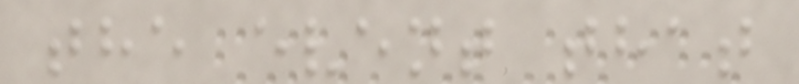the event that
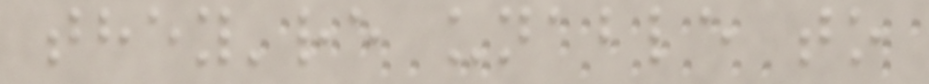they're unable to
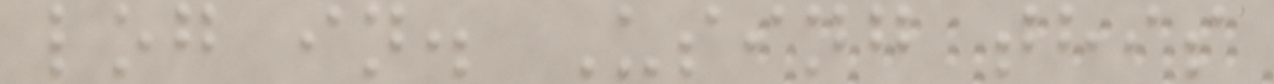log in. Using this
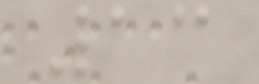13
